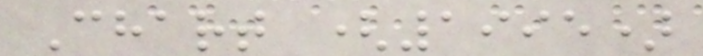Chart (1995)
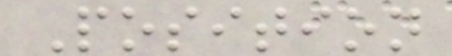Position
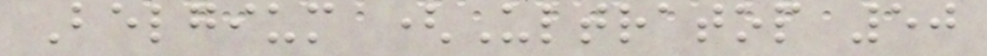Belgium (Ultratop 50
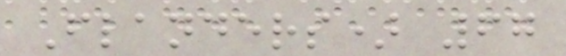Flanders) 67
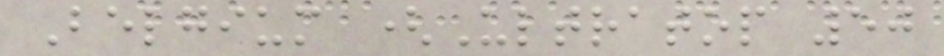Belgium (Ultratop 50
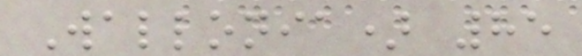Wallonia) 85
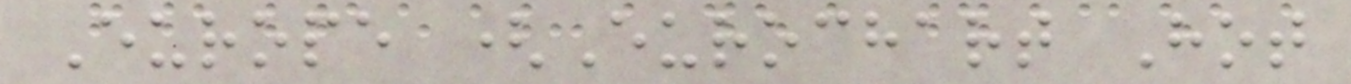Europe (Eurochart Hot
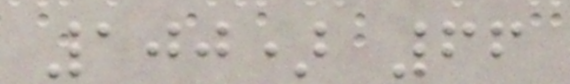100) 66
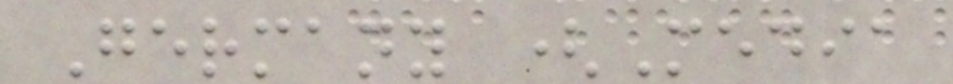Germany (Media
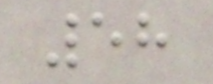58
